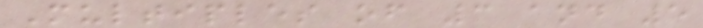Multiples of 3 and 5
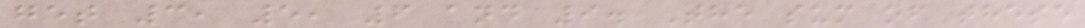get 3, 5, 6 and 9. The sum of these
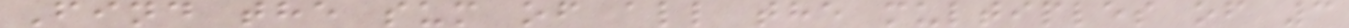Find the sum of all the multiples of 3
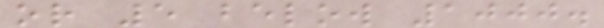or 5 below 1000.
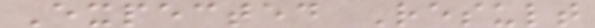Expected Result
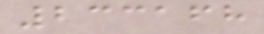233168
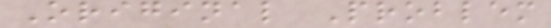Original Problem
